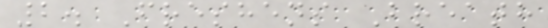2. Freshens Breath
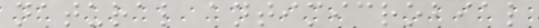natural antimicrobial
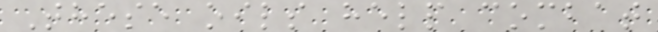These oils help combat
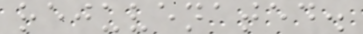rejuvenated.
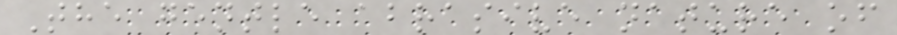The gentle abrasive nature of
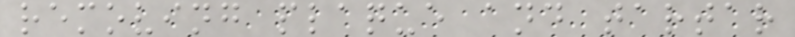removing plaque and tartar
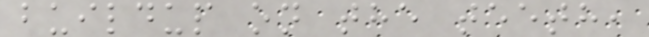buildup on the teeth,
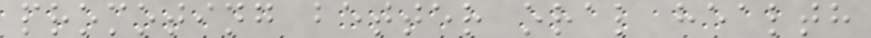promoting better oral health
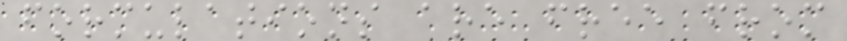formulations are free from
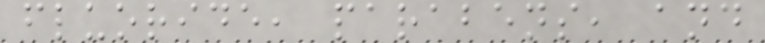fluoride, parabens, and
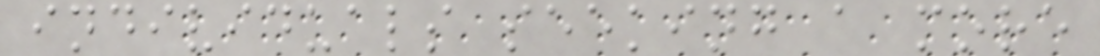individuals seeking a more
